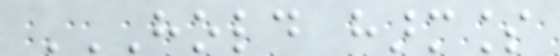HOLD HARMLESS
